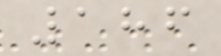186
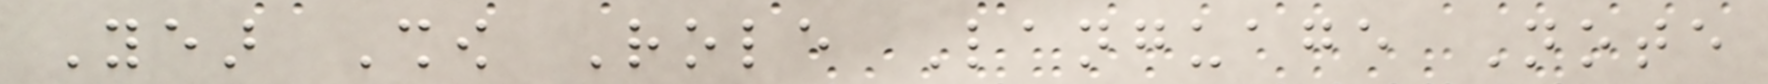Year Show Role Language Note
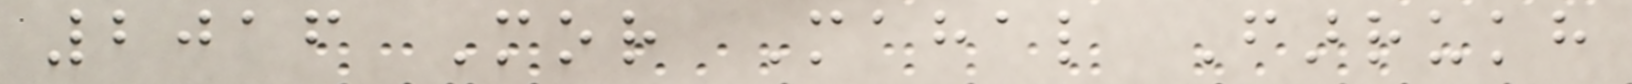2016 Mor Mahal Farrukh
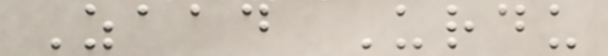Zaad Urdu
